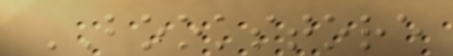BOOKSTORE
